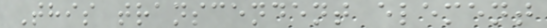This transcendent element
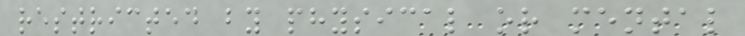restricted by physical or mental
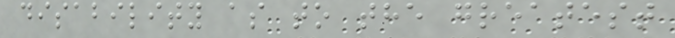disability as to the greatest
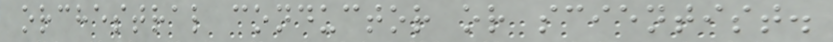orchestral conductor or scientist.
